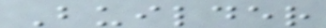Builder
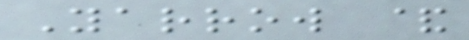Yarrow &
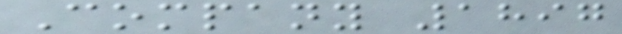Company 1897
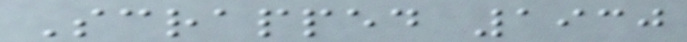Scrapped 1930
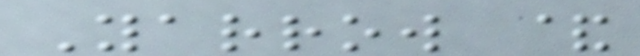Yarrow &
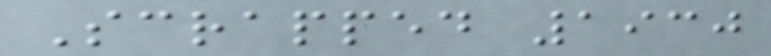Scrapped 1930
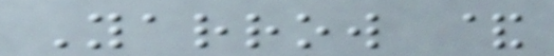Yarrow &
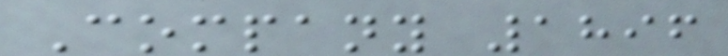Company 1896
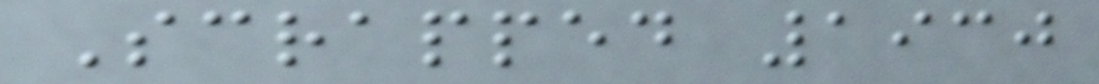Scrapped 1930
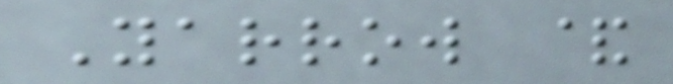Yarrow &
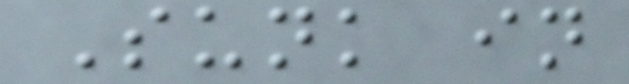Sunk in
